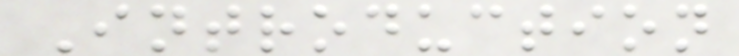Introduction
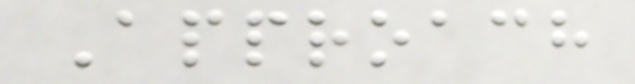Approach
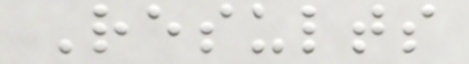Results
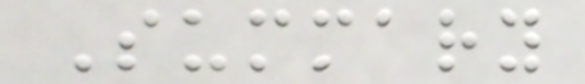Summary
